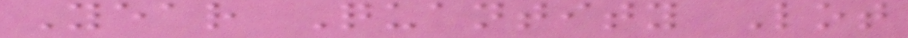Year Quantity Lot
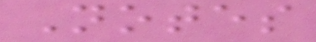Notes
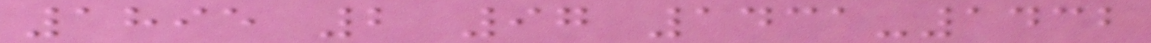1895 2 97 1431-1432
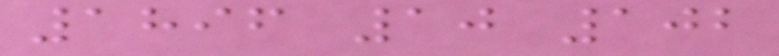1896 10 102
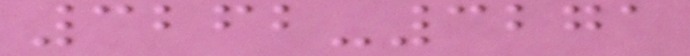3262-3271
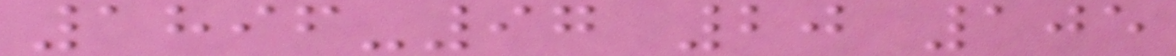1896-97 20 105
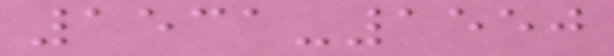1531-1550
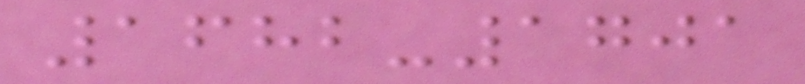1682-1701
